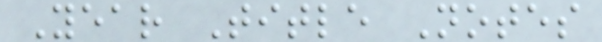Year Title Notes
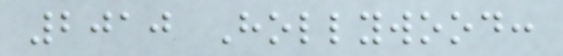2010 Hollywood:
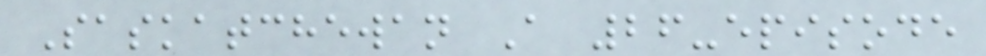Saskatchewan A 26-episode
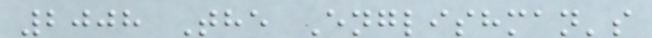2008 The Englishman's
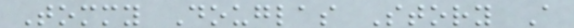Tommy Douglas Story A
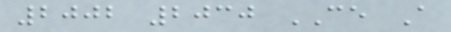2002 2030 CE A
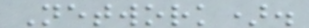Network).
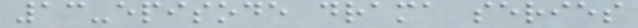13-episode drama series
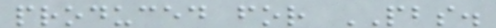produced for PBS.
